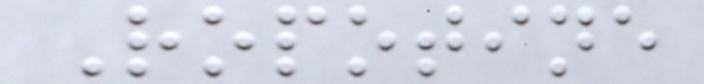Ropotine
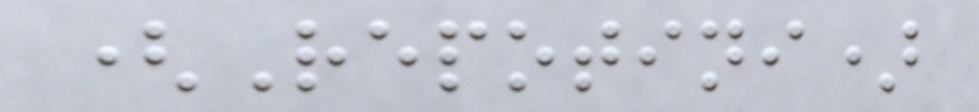(Repotini)
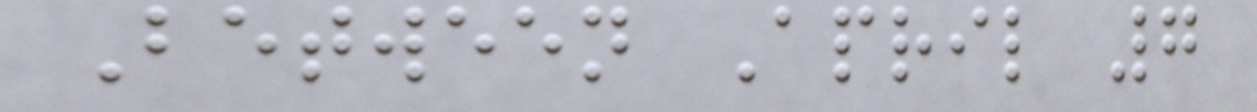Between April 7
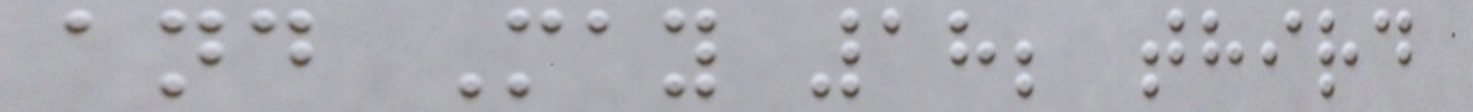and May 18; third
